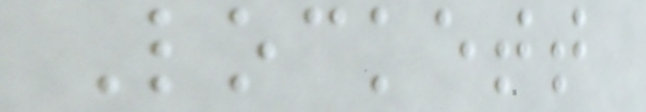Lockett
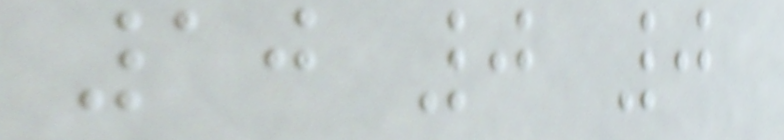10 0 0
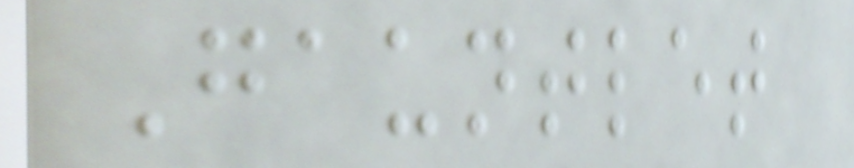Gauntlet
